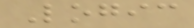Logic
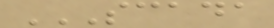SCADA
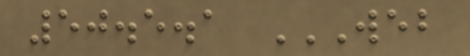50.5.1 WEB
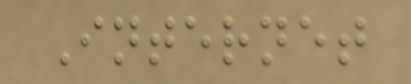Internet
